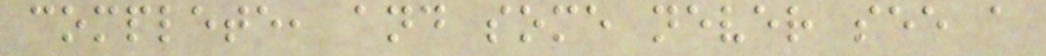complete, and some never see a
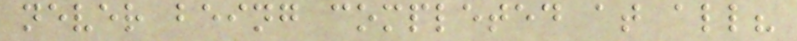never being completed at all?
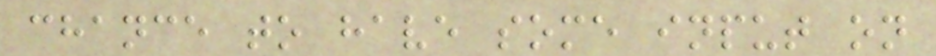chance to have some input on
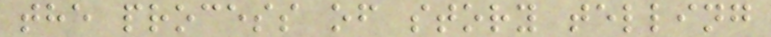the process of story telling
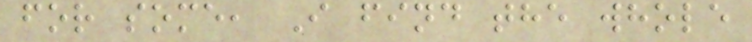for some, I find the whole
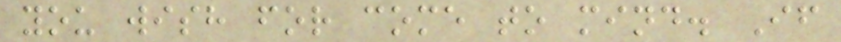you wish for come to mind. If
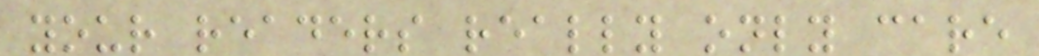your readers really only care
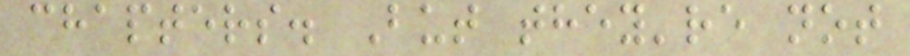chapters. But they're not
